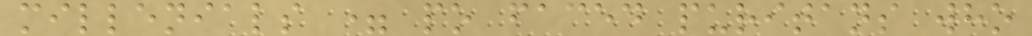millenials = po faced puritans who
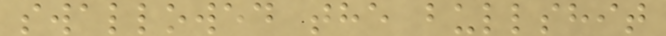swallowed the bullshit
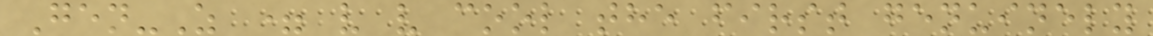Gen-Z = v v cool the first genuinely
